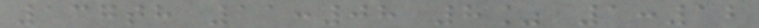137th 11:08 8% 1:12
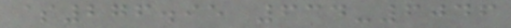$276.95 634-6046
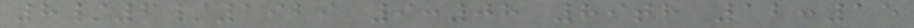8/6/1929 9:08 89th 12:15
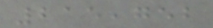215,752
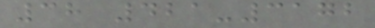38 421-3172
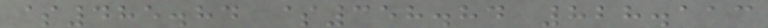$485.84 $358.84 828.113
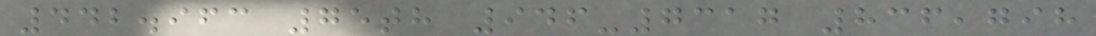442.963 75th 946-7317 836,798
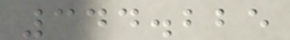344.225
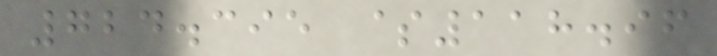724.395 $118.96
